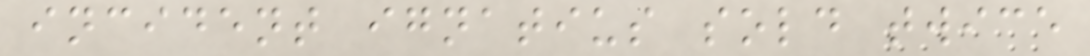incident ignatius sold twice
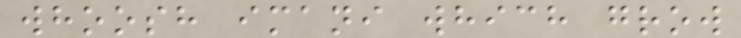whoosh imani which grow
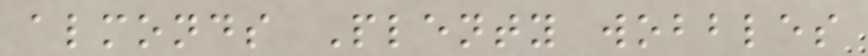almonds Plenty wobbles
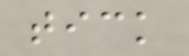tick
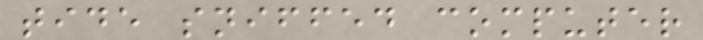tide sniffed computer
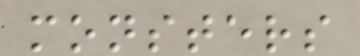monsters
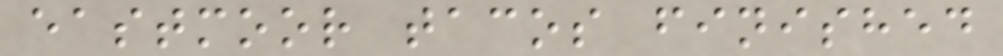eastmoor tacos finished
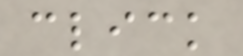click
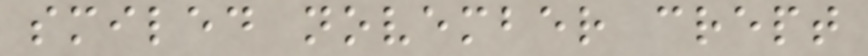smiled november crept
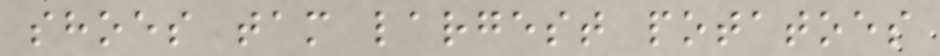shoes tam largest potatoes
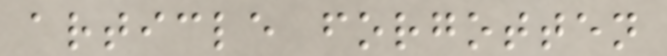article forgotten
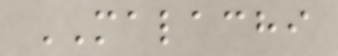MALACHI
